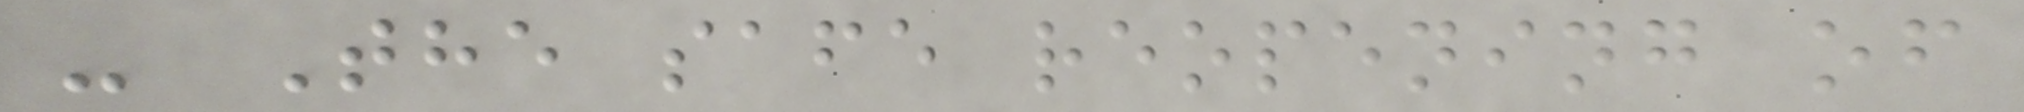- The safe reopening of
